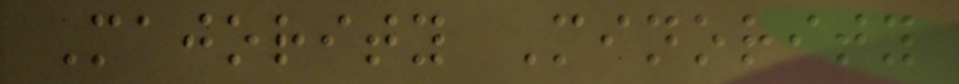Majority Minority
